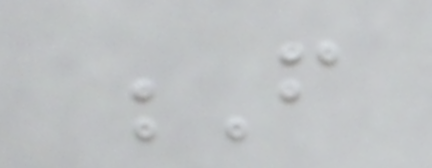F
